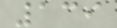139
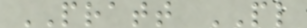PRATT PL
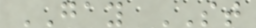GAY ST
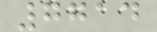7714
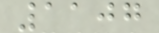1107
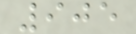905
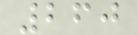260
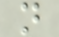n
